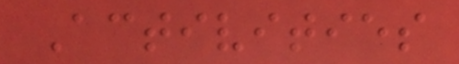Activities
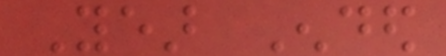Year Ended
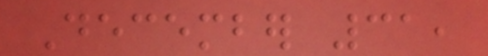December 31,
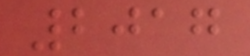2017
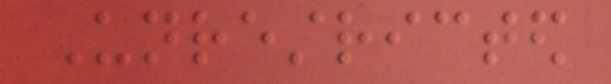Unrestricted
